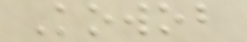Kowob
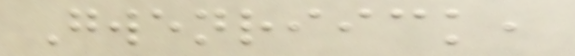Gwenriick,
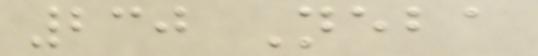230 Neba
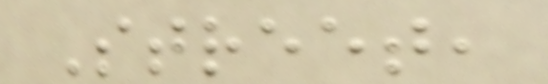Street,
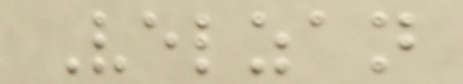Velzan
